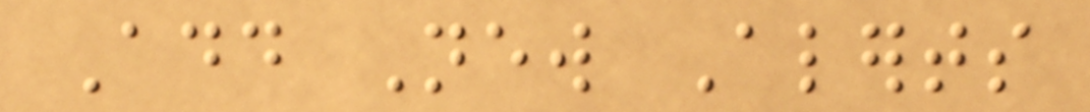Add New Alerts
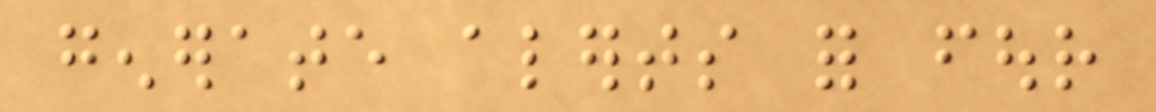generate alerts for four
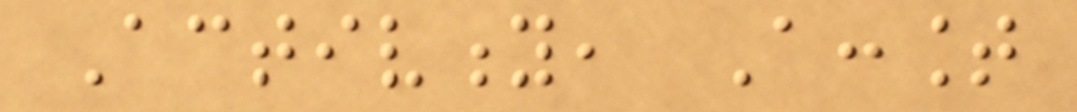Activity, Account
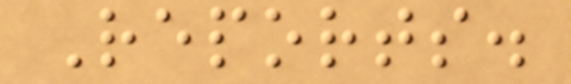Reports.
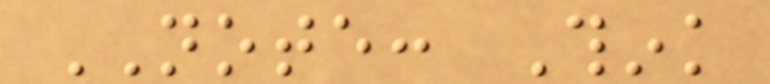NOTE: Think
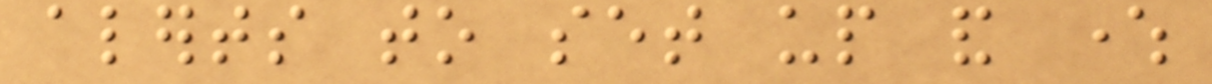alerts to set up and where
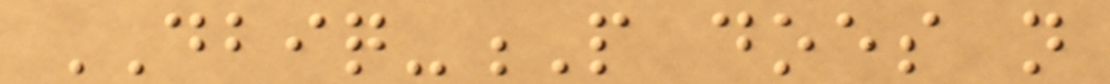DBIQ-P does not
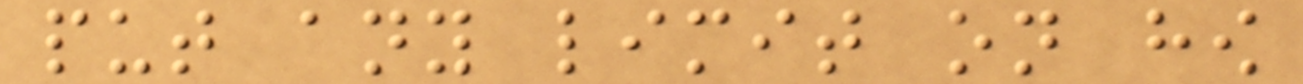put any limit on how
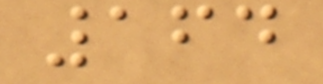164
